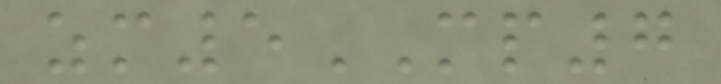zm5MP7
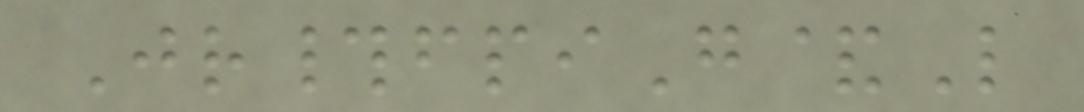Jr#fpiG&L
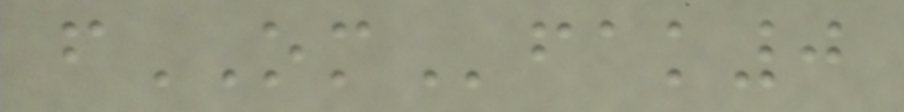fOMfak0
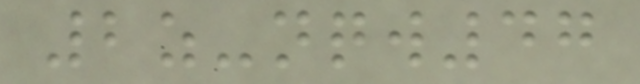2z-nqw47
